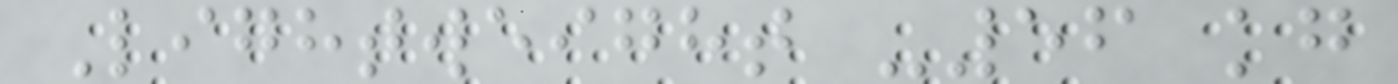Lightweight -56 kg
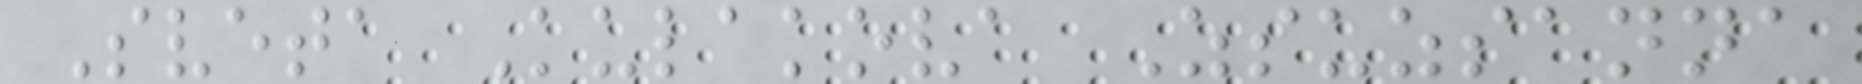Sveta Kulakova Zsuzsanna
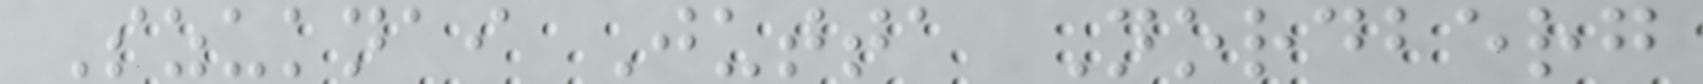Szuknai Jutta Nordberg
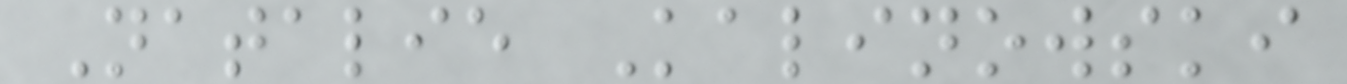Natalie Kalinowski
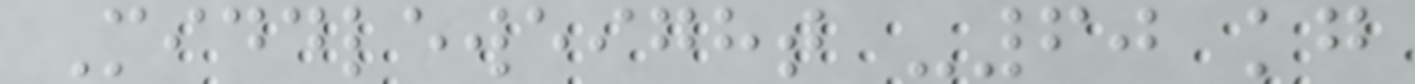Middleweight -60 kg
